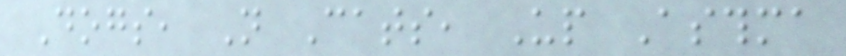Dogs, Not Cats, Up Asthma
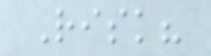Risk?
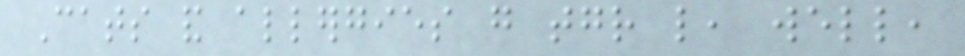Cats and allergies go together like, well,
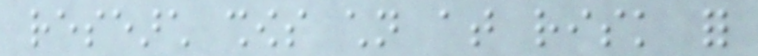research shows children at risk for
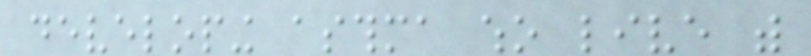developing asthma who live with
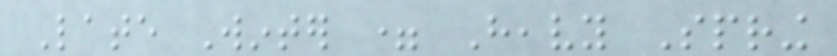Late Winter = Heavy Spring
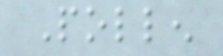Pollen
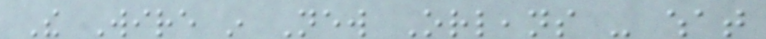The Wire in New Orleans - what
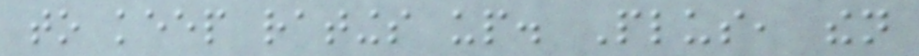to keep ratings up. Plus, then
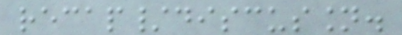recap/discussion.
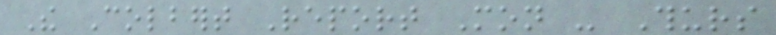The Colbert Report Mon - Thurs
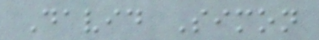David Simon
